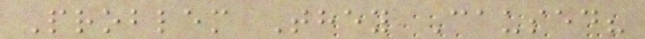Problem They Caused?
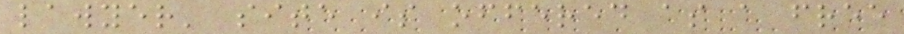lawyer' site is offered as a free
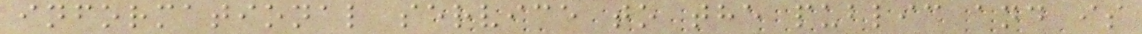informational service to the public and is
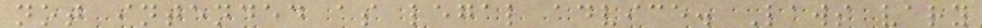not intended as legal advice. Laws vary
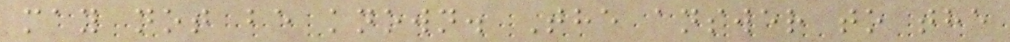may not be known. The answer to the
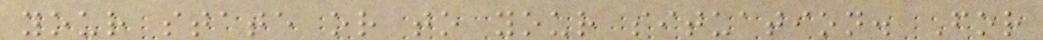your state or to your situation. For
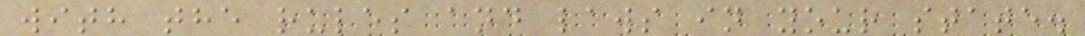with the rules and laws in your state.
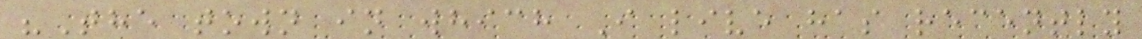"The town in which I live has recently
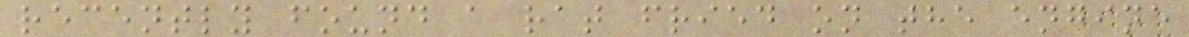recently found a rat fried on the engine
